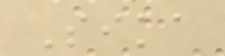Sika
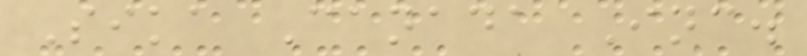Sika Canada Inc.
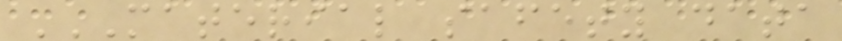MATERIAL SAFETY DATA
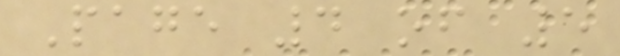Page 4 of 5
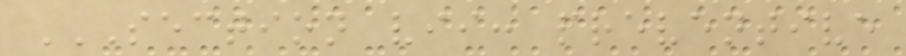SECTION VII: PREVENTIVE
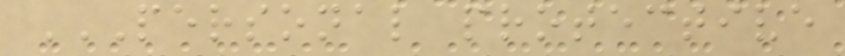PERSONAL PROTECTIVE
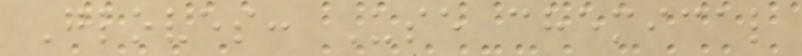Gloves: Use chemical
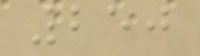250
